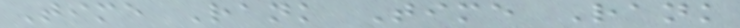Time Rank Time Rank
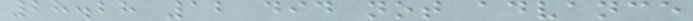28.28 12 did not advance
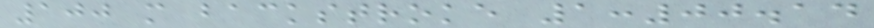100 m backstroke 1:00.14
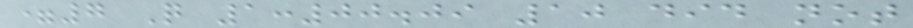=7 Q 1:00.09 10 did not
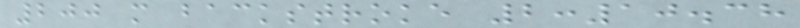200 m backstroke 2:10.38
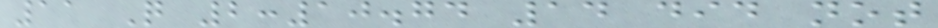11 Q 2:10.74 14 did not
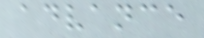advance
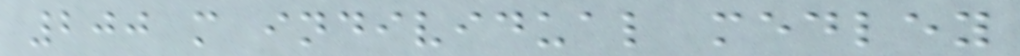200 m individual medley
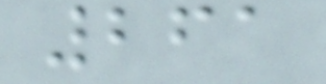261
